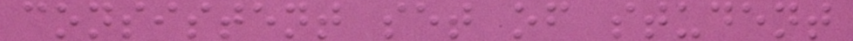consistent set of student
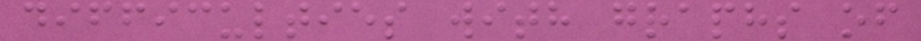difficulties with graphs of
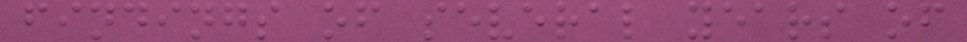findings of several years of
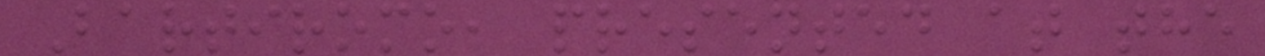Bartiromo, presented at the
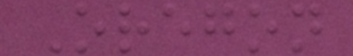Oregon
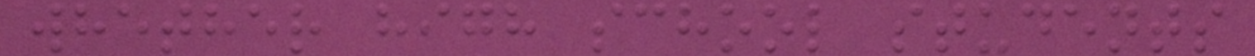whether high school students
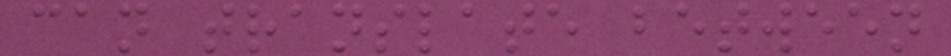can translate between
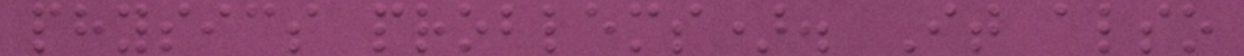physics problems). It also
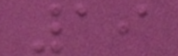19
